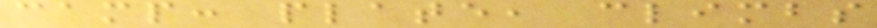camp: plate, climbs
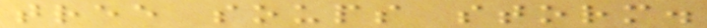tree soups storm.
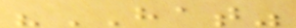"HAT"
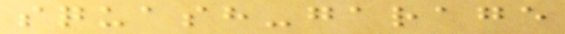squash-garage
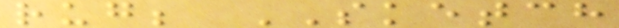rug; SKETCH
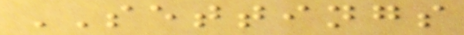SETTINGS
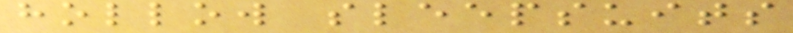hollow sleepsuits
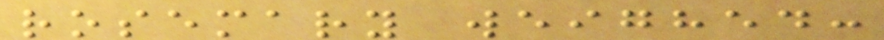rosemary weighed:
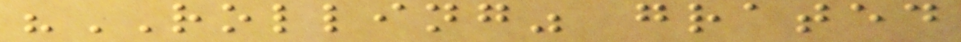"ROLLING" grated
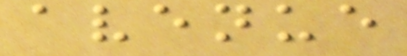avenue
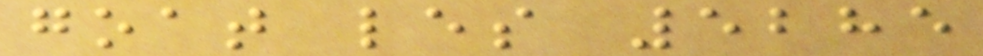goat les 5285
